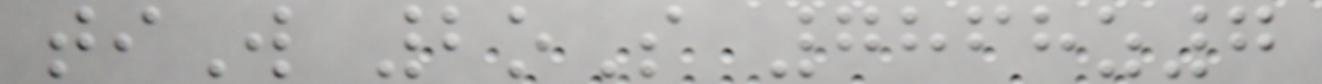tiW 2oS 7868z7
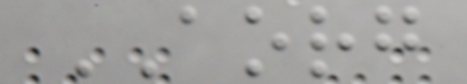AORG
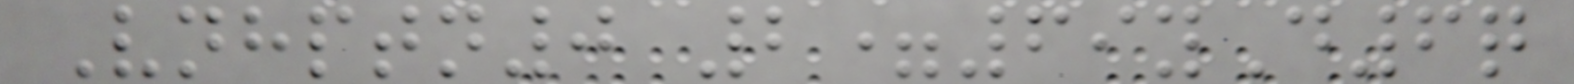Vnhptn0 2=69yD6q
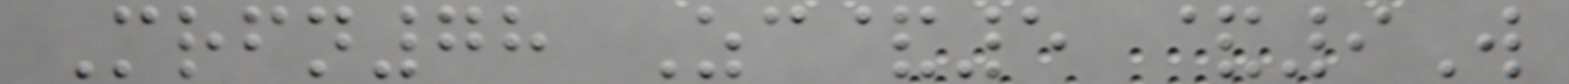Mrfn78 Zc&5 &9W
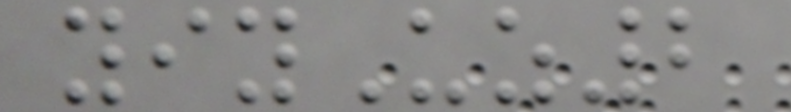yiyUz2
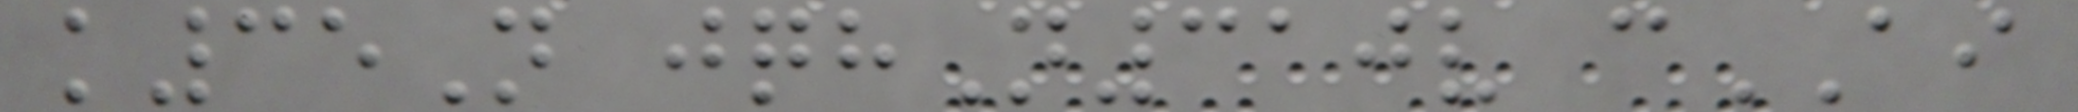k35N jqhN310v cAI
